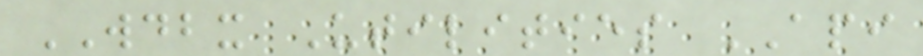WDBX Utilities API
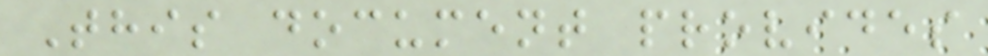This document provides
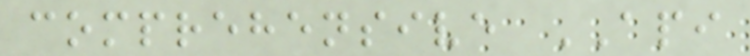comprehensive API
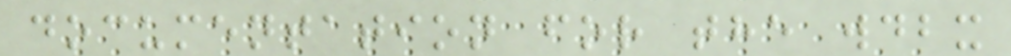documentation for the wdbx
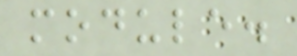module.
